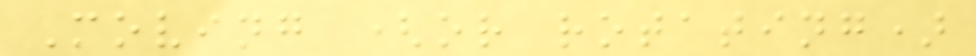Moving (or rotating)
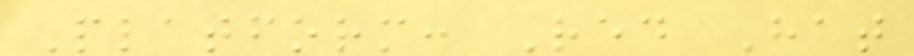Platform: Red Hat
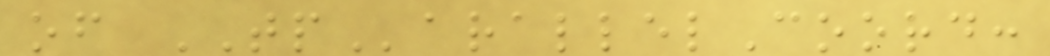of TParallelCoord:
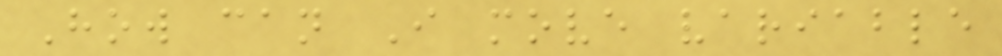How can I move variable
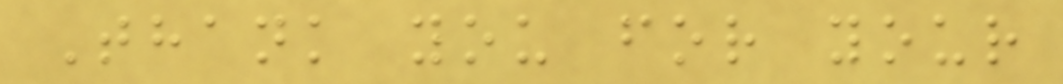Thank you for your
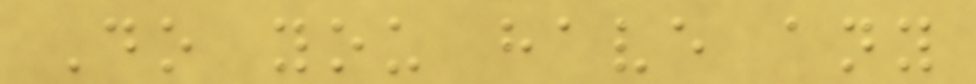Do you have any
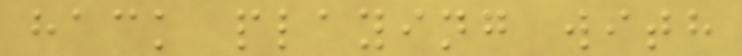hack playing with
